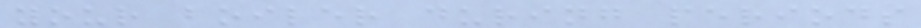your boiler during periods
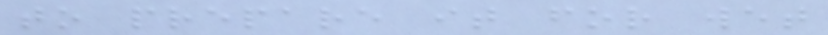to prepare it for wet
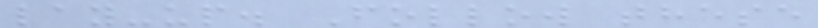lay-up. Follow these
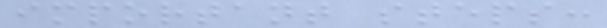important steps:
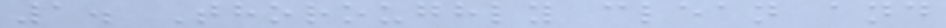1. Thoroughly clean and
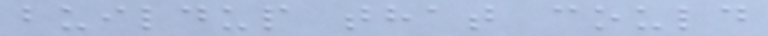buildup that could
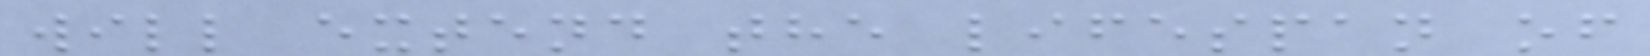will extend the lifespan of
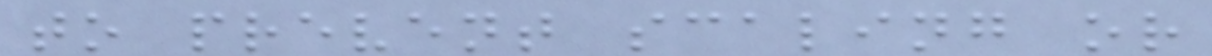to prevent scaling or
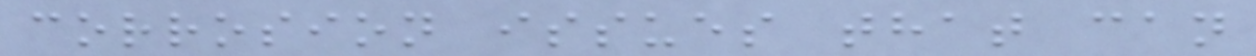corrosion issues that can
